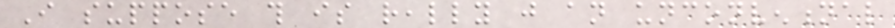I suppose this is really just an unconventional
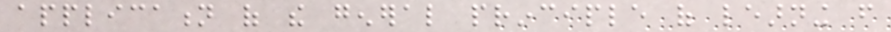application of the general principle of learning from
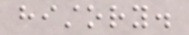history.
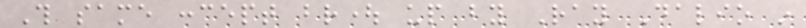This same concept brought up by Ray Dalio in
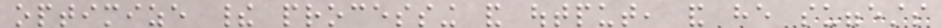optimize their processing and output, and he suggests
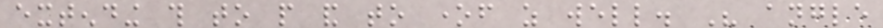extending this to people and to oneself as well. His angle
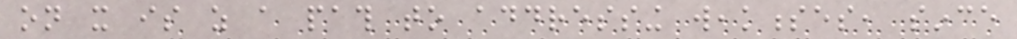on it is as a path to addressing weaknesses, since
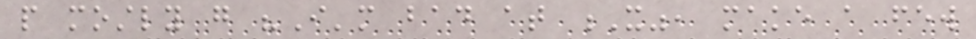people mostly go "I'm bad at X", make a few
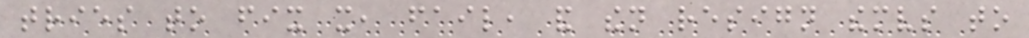tries to fix it, fail, and then resign themselves to
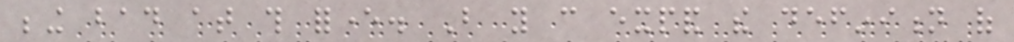being bad at this forever. But you can expand the definition of
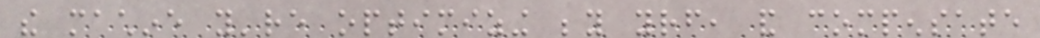the machine you're optimizing beyond yourself, and compensate
